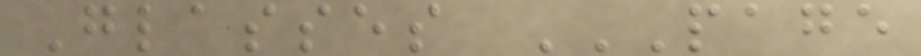Glasses PAGE
